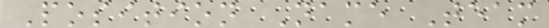Position Name Team
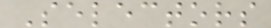Selectors
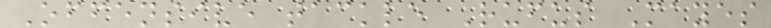Offensive tackle Rufus Mayes
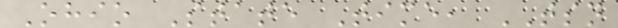Ohio State Time, TSN
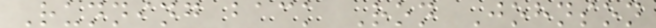Running back Ron Johnson
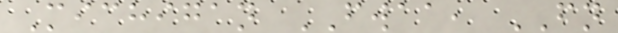Michigan FWAA, FN
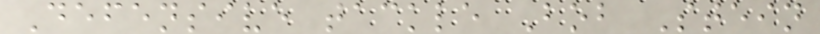Defensive tackle Bob Stein
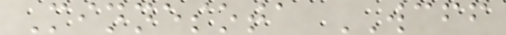Minnesota WCFF
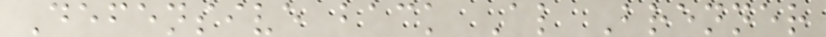Defensive back Al Brenner
